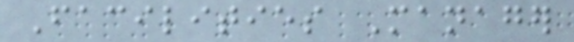Facilities Manager
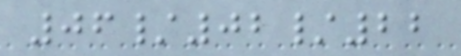06/02/22
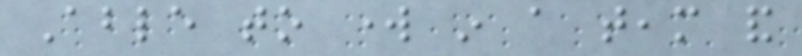Able to work in a team and
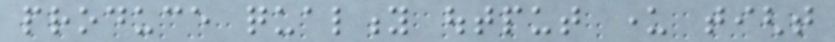produce quality output under tight
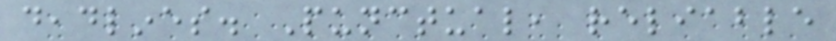deadlines. Punctual, reliable
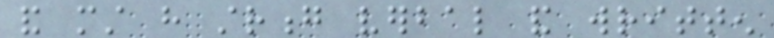and must have strong verbal and written
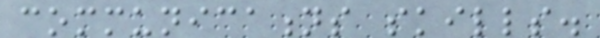communications skills.
